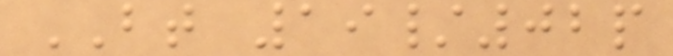BT 19/02p
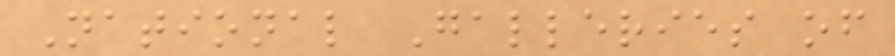National Galleries of
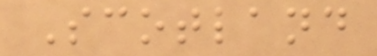Scotland
